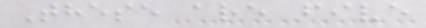These are five
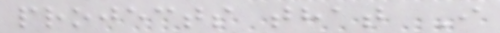projects that I
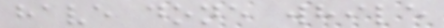have done while
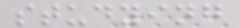studying
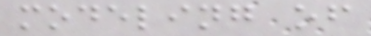modeling of
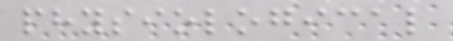physiological
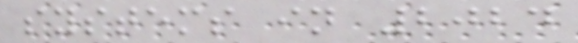systems in 2024
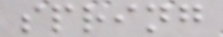spring
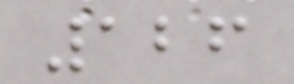126
